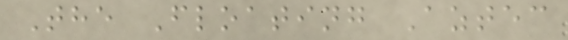The Floating Aztec
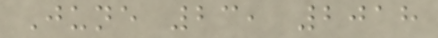June 23, 2018
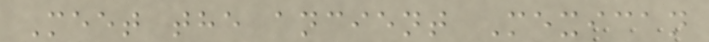Meet the ancient Mexican
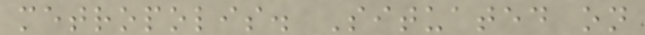metropolis. Situated on
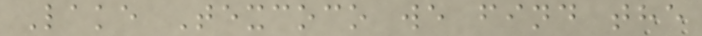Lake Texcoco we find the
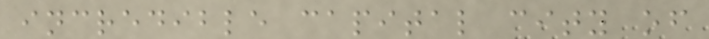incredible capital city of
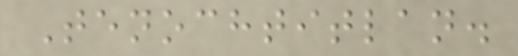Tenochtitlan.
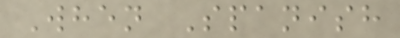When Spanish
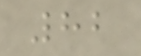82
